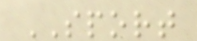SPORT
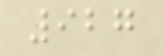927
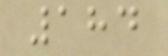184
